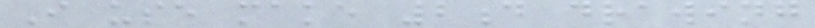I use make 2d drawing
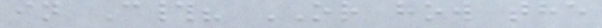in C#? OR how the
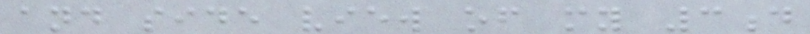and side view of my 3d
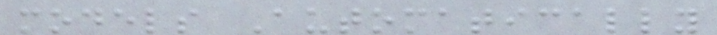models Automatically
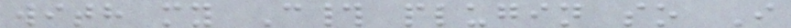with my C# plugin so I
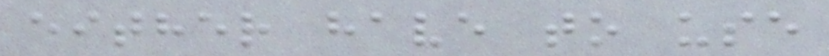either have to use
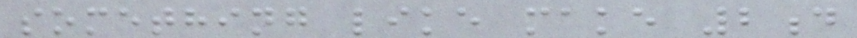something like make 2d
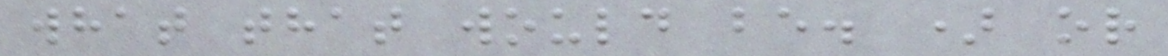what that would be. ) or
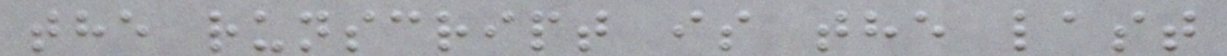the runscript is the last
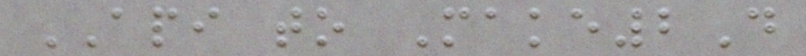API to Make2D
